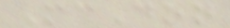McDon
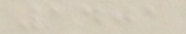1401
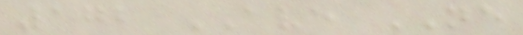172 AVE NE
